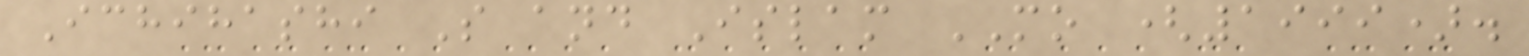Ichihashi S and Islam MO (1999).
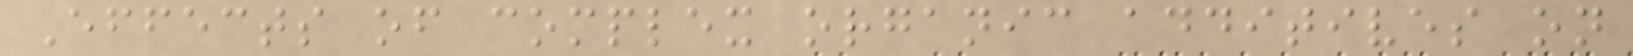Effects of complex organic additives on
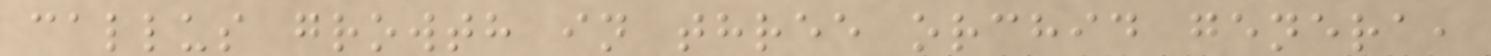callus growth in three orchid genera,
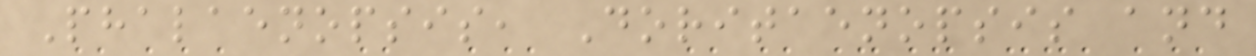Phalaenopsis, Doritaenopsis and
